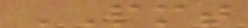PMT
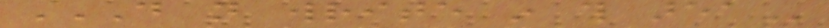DO NOT WRITE IN THIS AREA
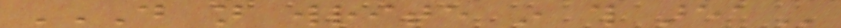DO NOT WRITE IN THIS AREA
